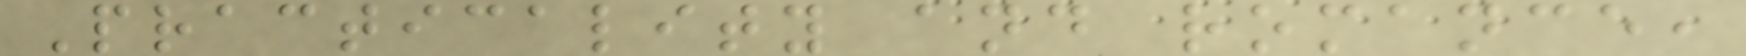Practicality and romance,
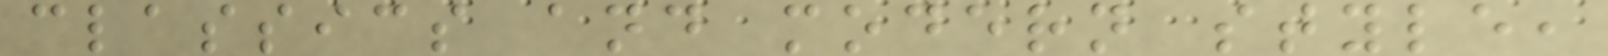classics and modern style,
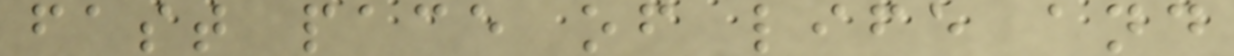fast pace of life and
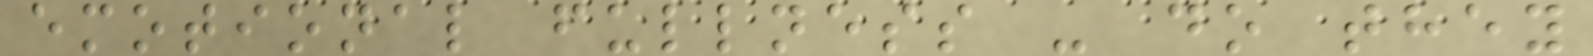emotional fullness - do they
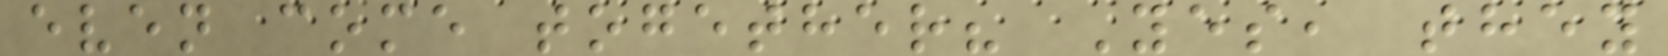even come together? Yes, they
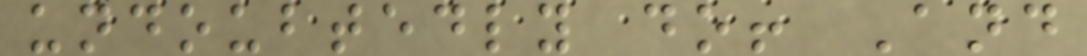undoubtedly do! And
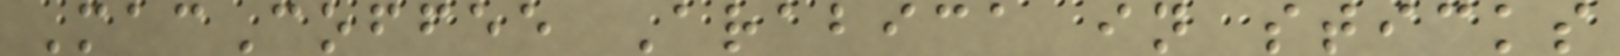MacCoffee Arabica in sticks
